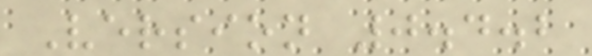Version 0.4.2
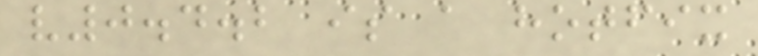v0.4.2 is a hotfix
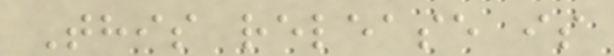This release is
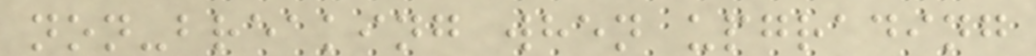non-breaking when upgrading
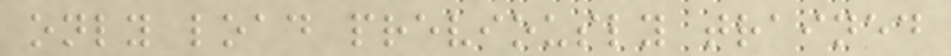only load previously trained
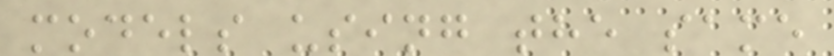models using the same
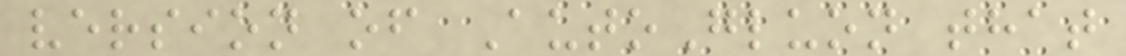version of AutoGluon that
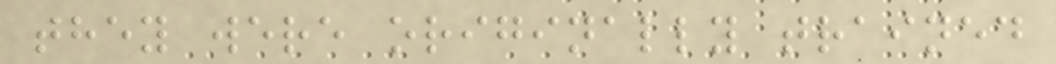they were originally trained
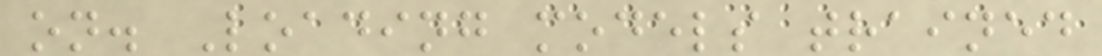on. Loading models trained
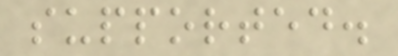supported.
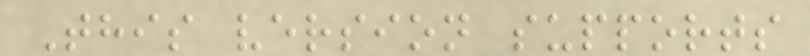This version supports
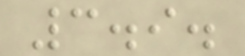3.9.
